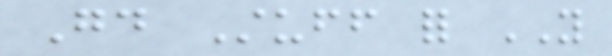Good Stuff for YOU
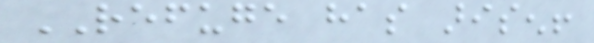REFUGE has arisen!
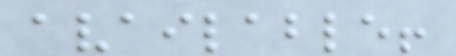available!
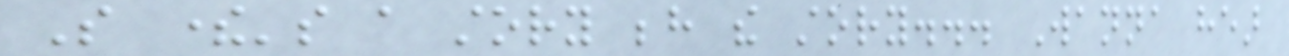So there's a story behind the story... Wanna hear
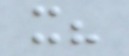it?
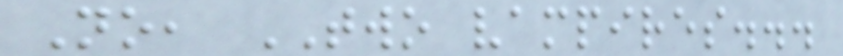No, TWO vampires...
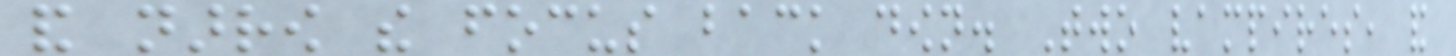and narrow the focus back down. Two vampires, and
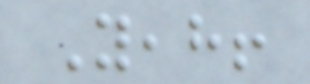Yeah!
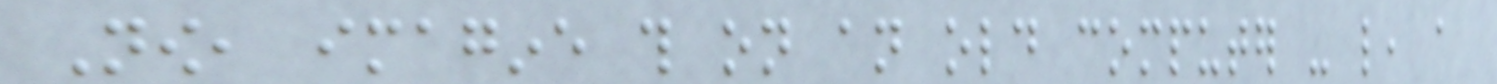Now, imagine this on an old computer - like, a
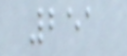251
